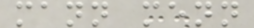mann menn
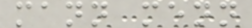mann menn
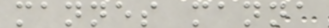mannes manna
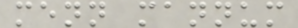menn mannum
